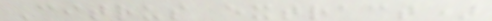Citrus extract)
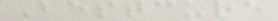Bestcure
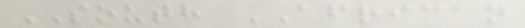SOUTH AFRICAN
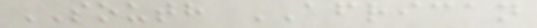SOUTH AFRICAN
